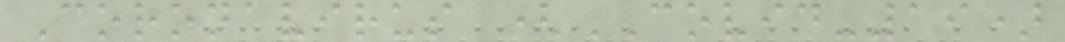Coronavirus (COVID-19)
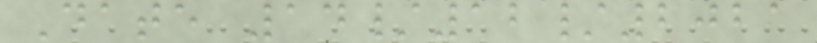Date 14/12/2021
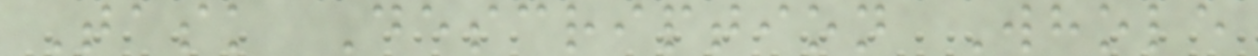Task Description Whole
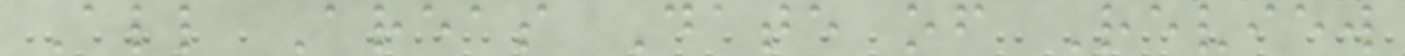All Areas Date of Review
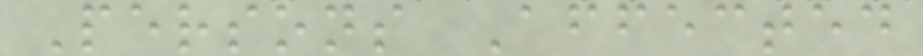Persons Affected
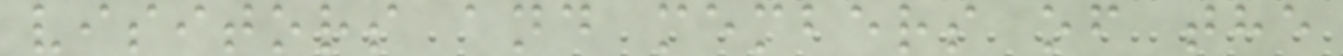visitors and members of the
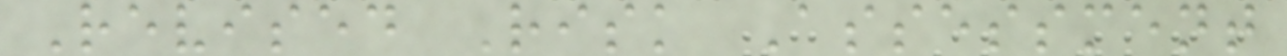Revised Risk Assessment
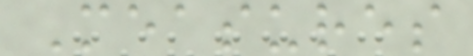Measures
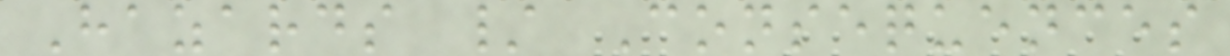Hazards / Consequences
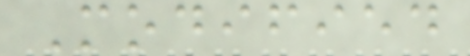Modified
